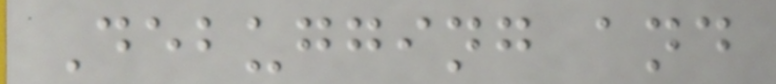Debugging and
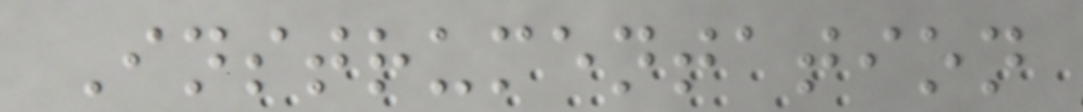Instrumentation
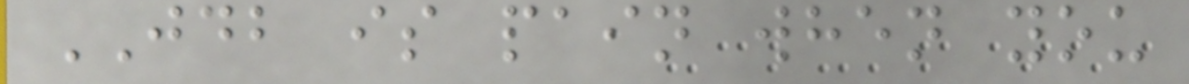JDB is pain when you
